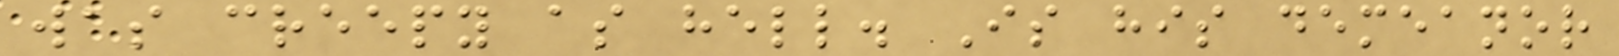was creepy as hell. Is his demeanor
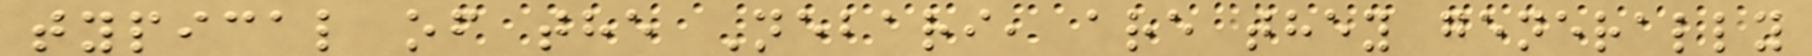typical of the Nebari, are they generally
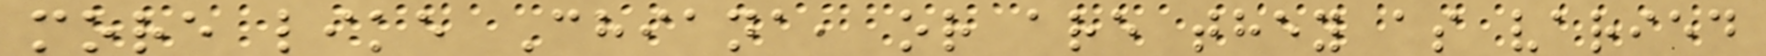more like Chiana, or are they as varied
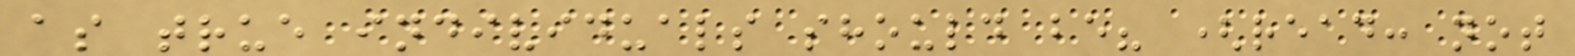as true individuals should be? (read: not
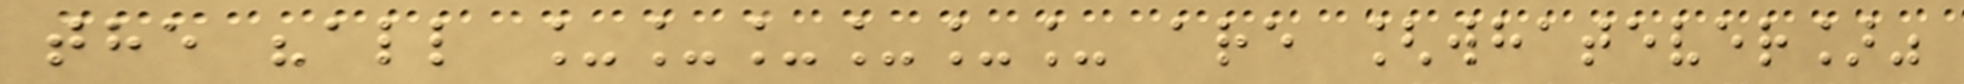the "all ______ are [whatever]"
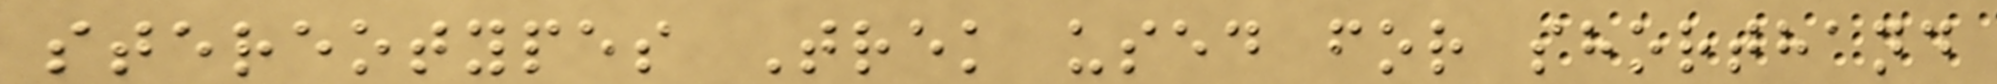stereotypes Trek used for shorthand
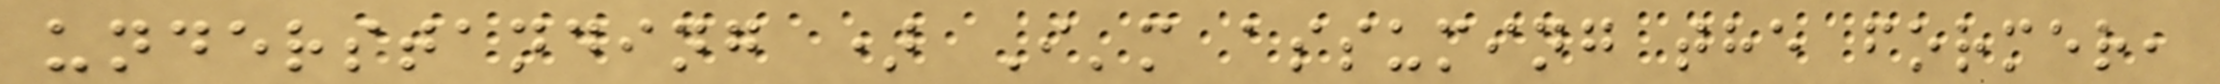understanding ) I'm assuming the former,
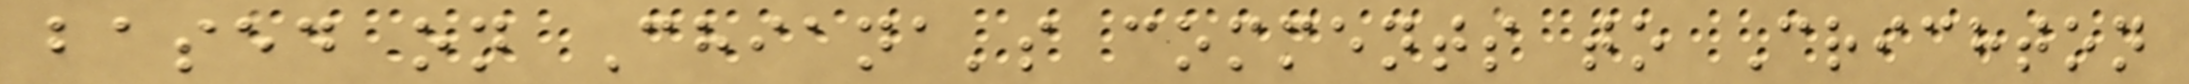based on Chiana's comments to Crichton
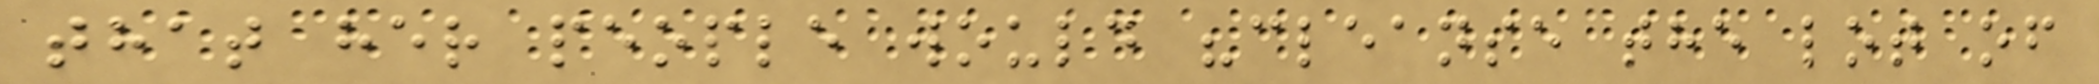that her people would "cleanse the lot of
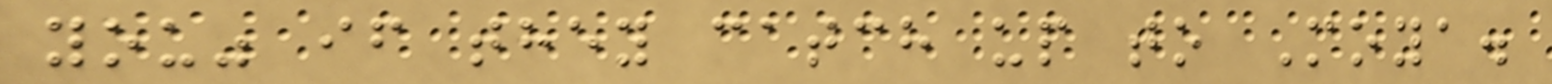you" if they catch up to Moya.
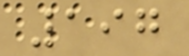197
